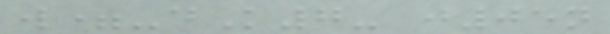w=-dK7- j05n
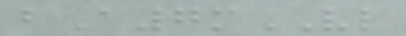bA7mVL
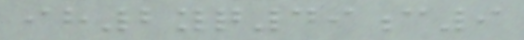ih2yq49c9
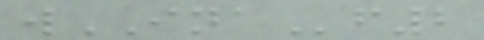wINAf2
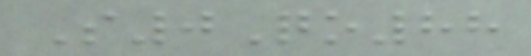S0Qo88
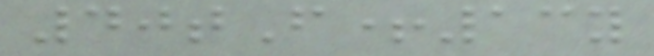40tF+13y
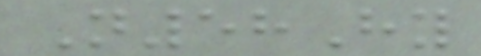N58Hy
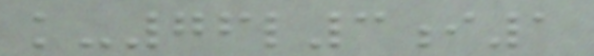k-76l3i1
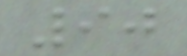90
